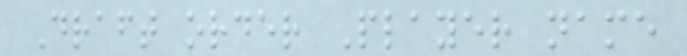Draft order Player name
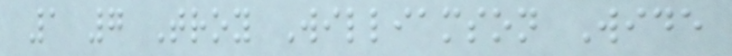1 7 Troy Williamson Wide
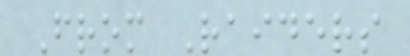From Raiders
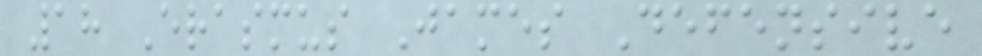18 Erasmus James Defensive
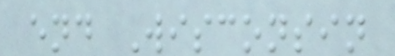end Wisconsin
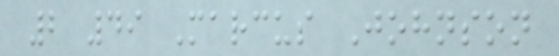2 49 Marcus Johnson
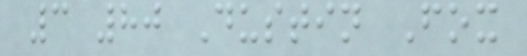3 80 Dustin Fox
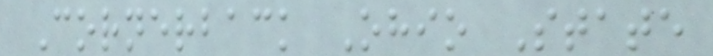Cornerback Ohio State
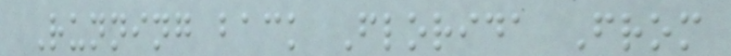Running back Florida From
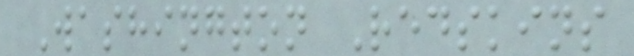Washington Redskins
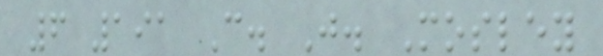6 191 C. J. Mosley
